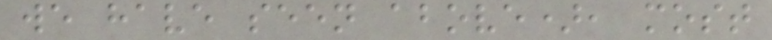we have seen above), most
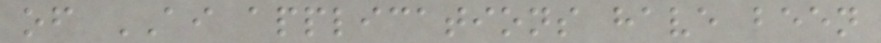of AI applications have been
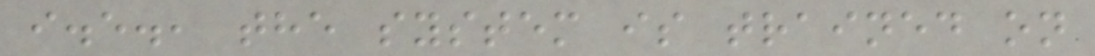i.e., the system is trained on
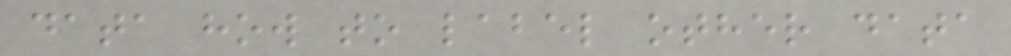data how to label other data
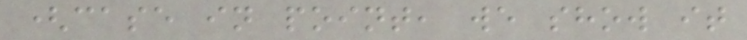(case in point, we show it
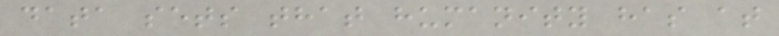data sets that humanity has at
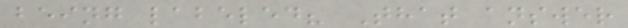being labeled? That answer
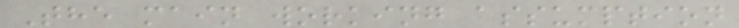The main working assumption
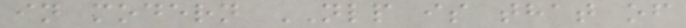in modern NLP is that of
